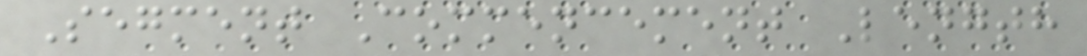Segment Commencement Length
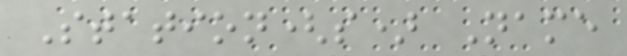Station(s) Name
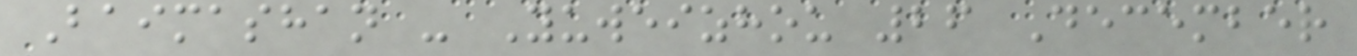Baimashan - Yuweizhou 26 December
